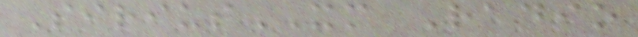SiriusXM Radio
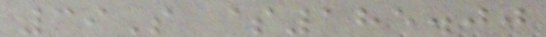39S $185.00
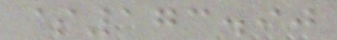$173.90
